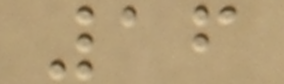16
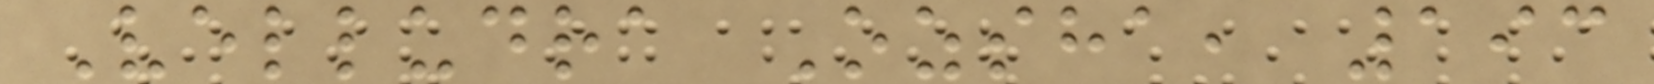Velludra Ozsha, 193
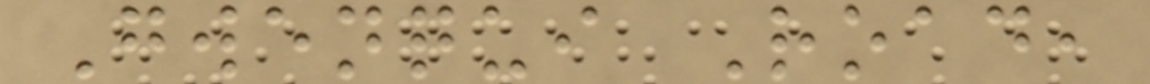Gwenqui Road,
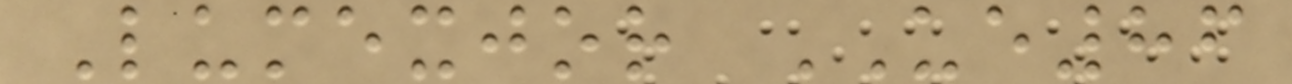Lumexjor UE86
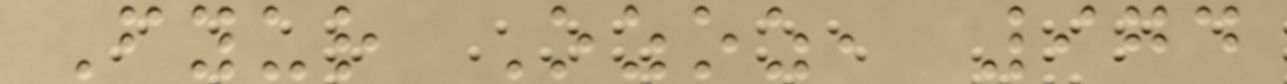Fyur Ozoz, 974
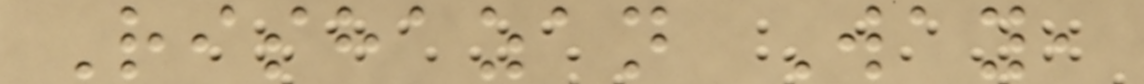Rishazan Way,
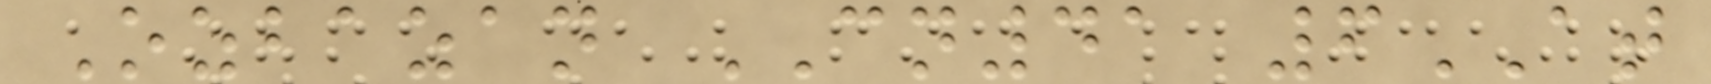Ozbazan CN41 6AT
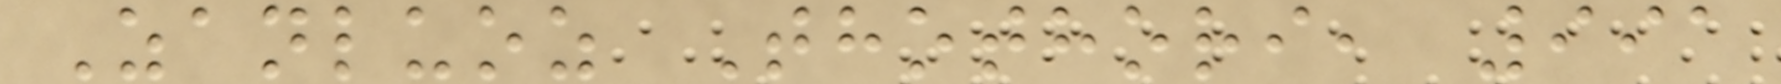Zanluoz Thothori, 991
